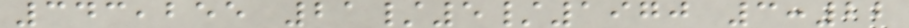343,255 21/5/1970 3:22
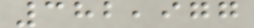382,977
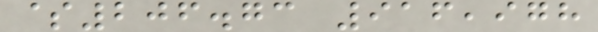$206.73 916,978
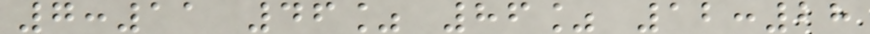7:11 46% 86% 12:28
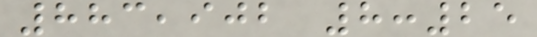883,902 8:25
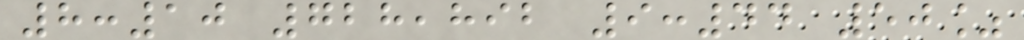8:10 728,892 9:44 50%
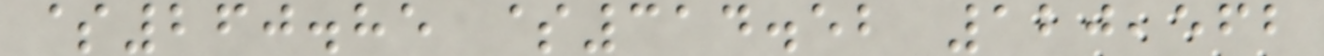$260.85 $314.52 120,562
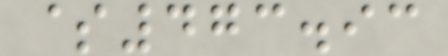$473.93
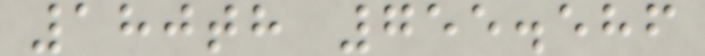180th 755.586
